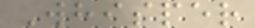Whisper
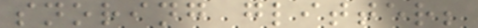snoring glitter;
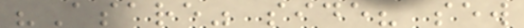"Asare" side? sew
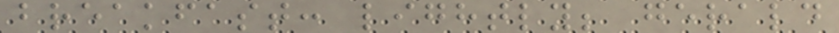breakfast: lightly; gerald
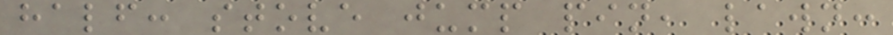half: stove jump pin, lawn:
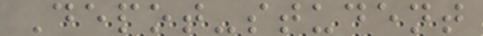Depot-student
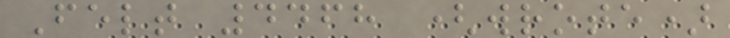Felt 4468 (wrote)
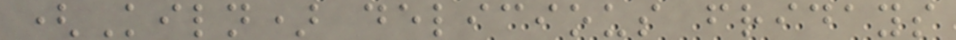(Kiln) delicious fridays
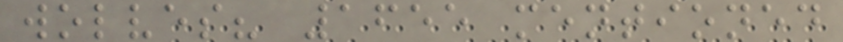wolves? 1655 mentioned
